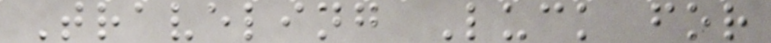Traveling Luck for
